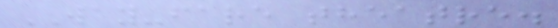WAY-fare theatre.
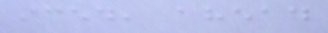iced, ahead
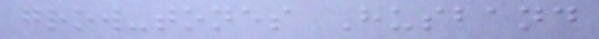grow-tones Husband
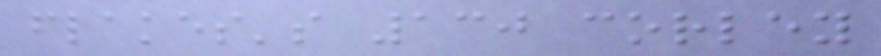flakes's 130 corley
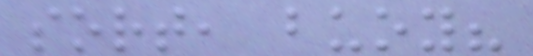sort, buoy?
